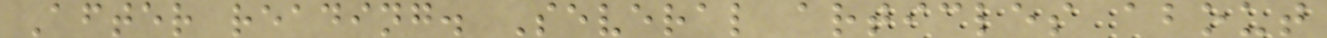After reading. Several articles about
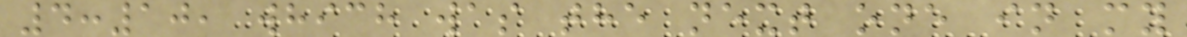4:10, which was the next one in my
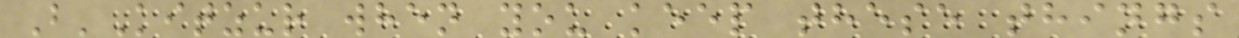B'Kitzur when you keep these things
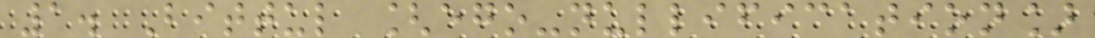1. Bittul [ego-nullification]
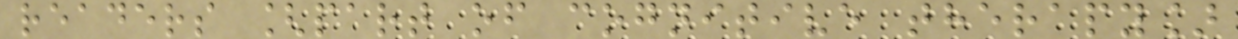readers [part of cognitive therapy]
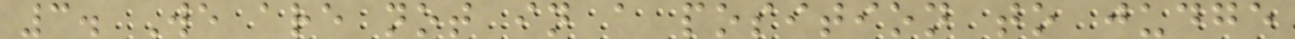3. We are not in a position to judge
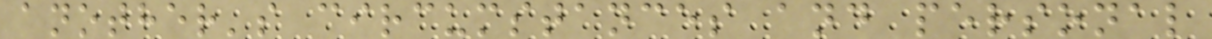another's circumstances and personal
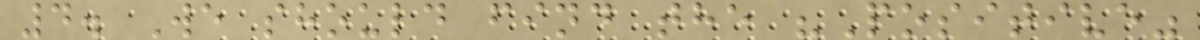4. We should find the "Positive"
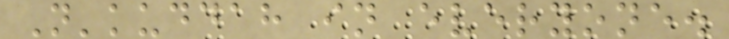N'kuddah in everyone.
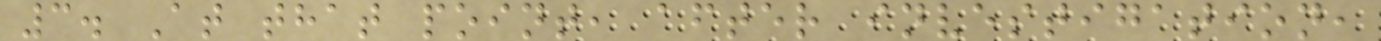3. At that point, after investigation,
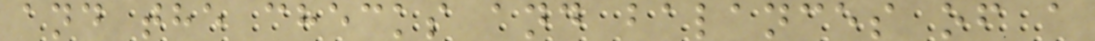and the checks and balances of a
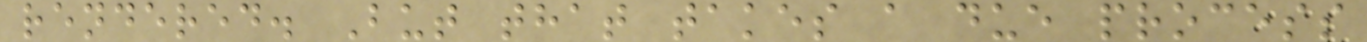rendered. But that takes a due process
